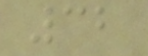32
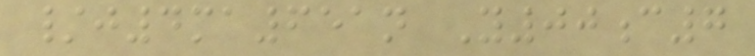/j4ma651n Y00c7
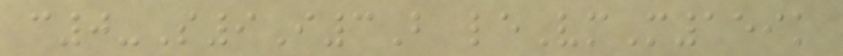c0-S9I3B leVmM159k
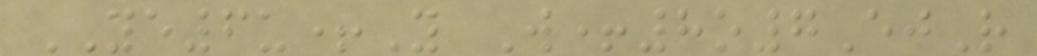YE6u+Y W+8o7EjR
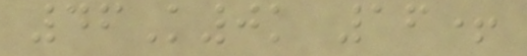46K0k 16+
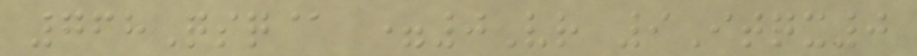768Qsq@ =0Vr 9Itqx0
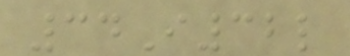34I32l
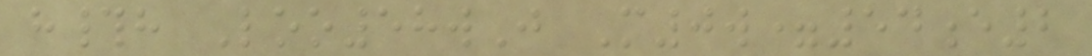h#h Loo58wJ M0w=54e2
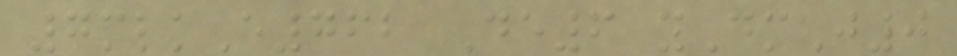7mlkE762 De6 yDmJ0
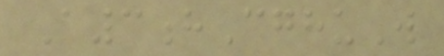A3hCghuW
